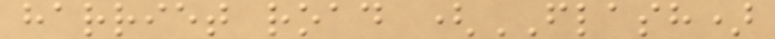harriet road (FLASH)
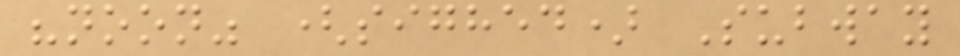"noon" (sighed) Subway
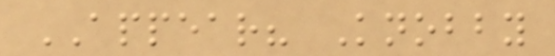APPEAR? Knobby
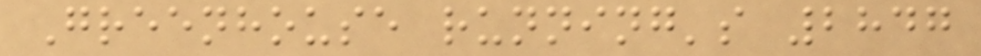Greenhouse running's 2847
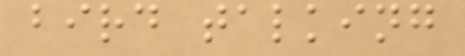bird talking
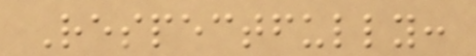Respectfully:
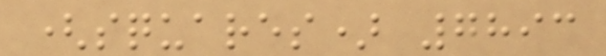(squares) 7893
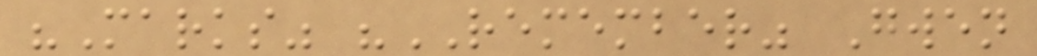"Marks" "REMEMBER" Gwen
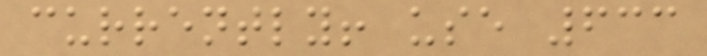currently! use 633
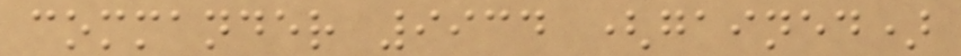commander 9934 (gained)
